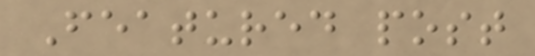Featured post
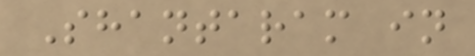Shantaram in
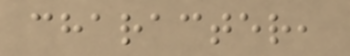character,
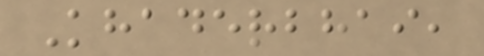Khaderbhai,
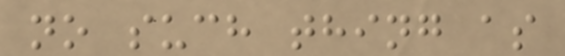no such thing as
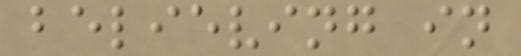believing in
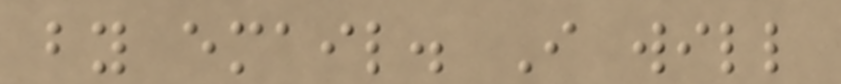by email. I will
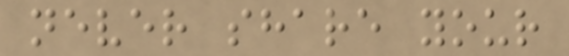never share your
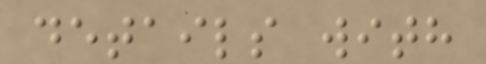details with
